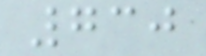730
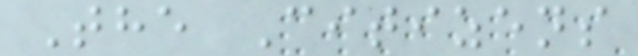The Citizens
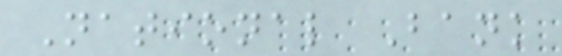National Bank
